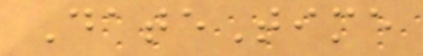DateTime
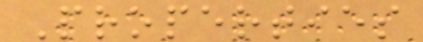Properties
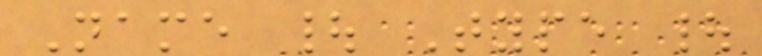Name | Type |
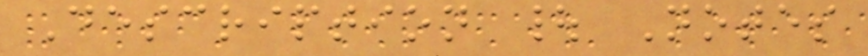Description | Notes
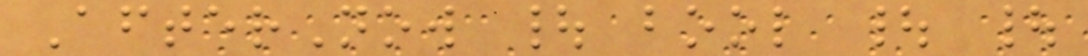AfterNow | bool | |
